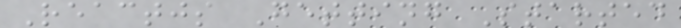Reactjs Getting Started
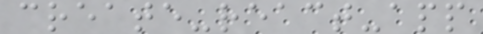create-react-app
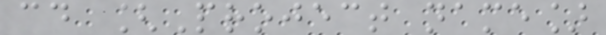cd [Project name]
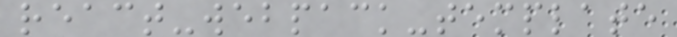react-webpack-template
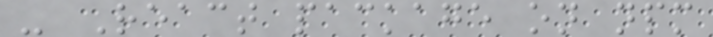- React package on npm
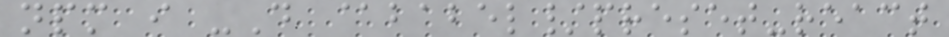npm i -D @babel/preset-react
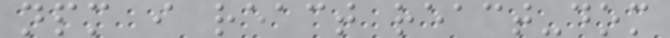npm i react react-dom
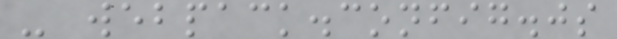- webpack.config.js
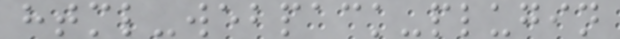html-webpack-plugin
